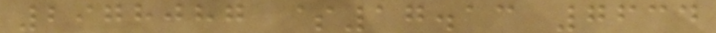2978087 $17.13 7634
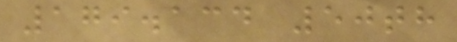179.134 50th
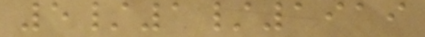5/1/1919
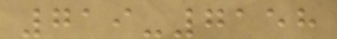719-7158
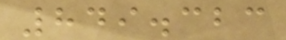849.323
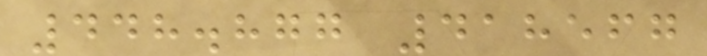448.877 418567
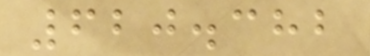620.382
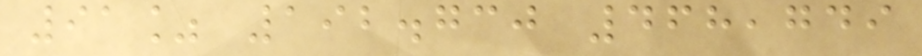91% 192.730 468,749
